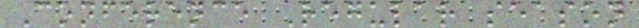Conference Regular season
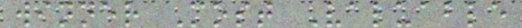winner Most Valuable
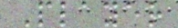Player
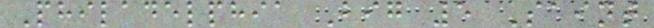Philadelphia Big 5 Saint
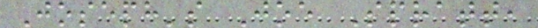Joseph's Joe Spratt,
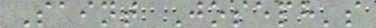Saint Joseph's
